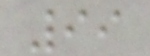99
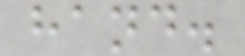hand.
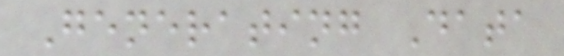Generating Data
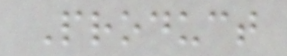Product
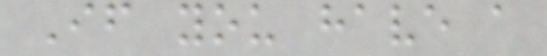If you have a
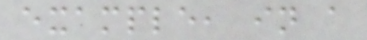example, in a
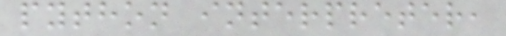python interpreter,
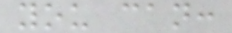you can:
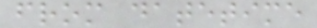from datetime
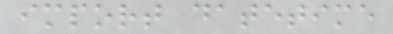import datetime
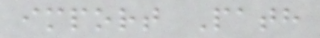import Path
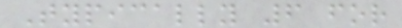Typically 6 for
